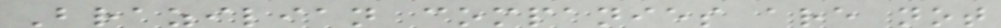Brazilian companies are not
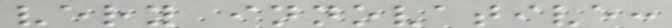very innovative:
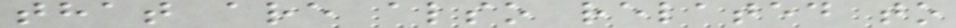that are also related to
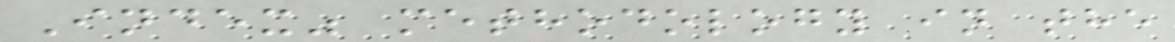Index" methodology in the
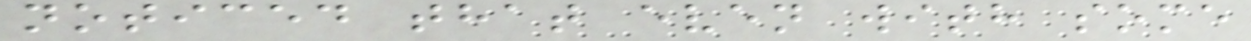noticed that even with some
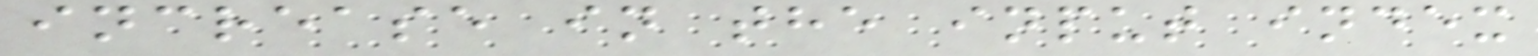increase in the input index
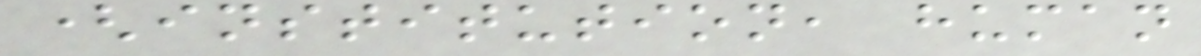(institution, human
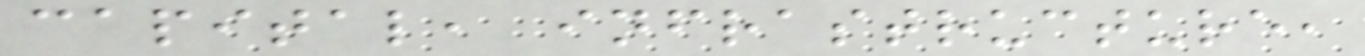capital, infrastructure,
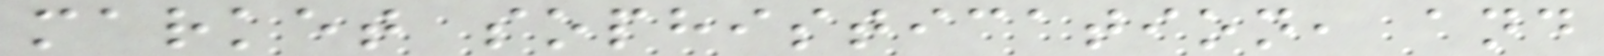market sophistication, and
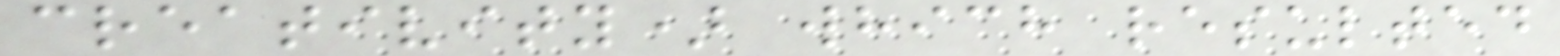creativity) which resulted
